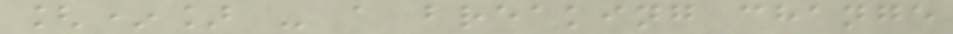[*] - a breaking change
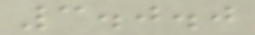3.0.0
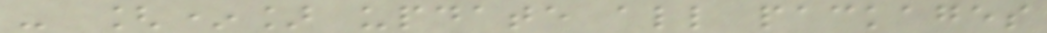- [*] update all packages
